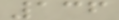136
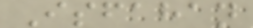Isfahan
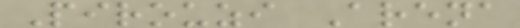Pirouzi Arena
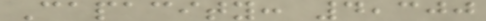Capacity: 4,300
